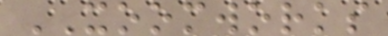XOOMWORKS
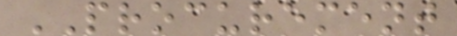PROCUREMENT
